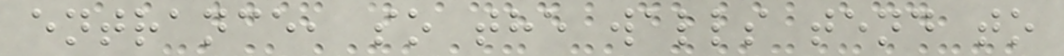entrance, so the walls tend to
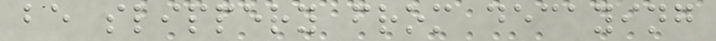be slippery from decaying
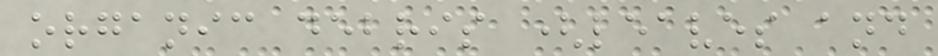organic debris (leaves and
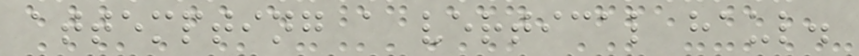attempting a vertical haul.
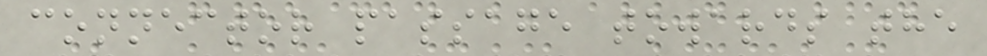connector passage towards the
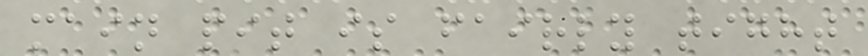main pit is fairly tight
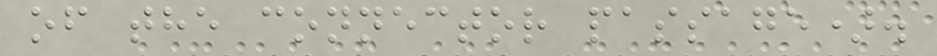of the connector passage).
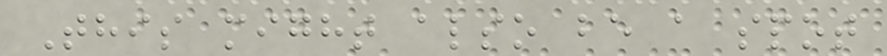This might also be a spot
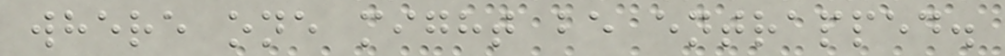where one might be entrapped.
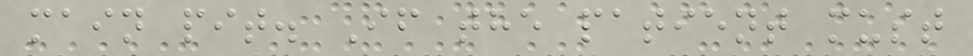main pit. If the patient must
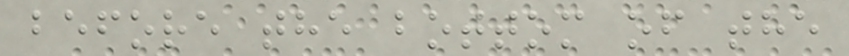before the bottom of the
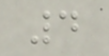4
